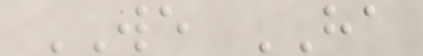WE HA
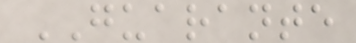GUARANTE
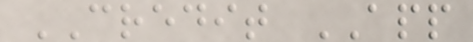CREDIT APP
